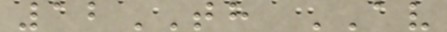12TH AV
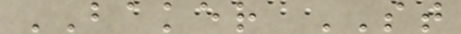BAKER ST
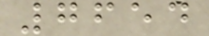7654
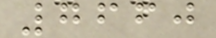7660
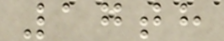17th
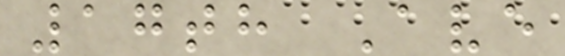17th Ave
